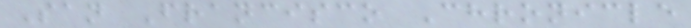San Francisco Chronicle
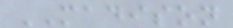MADISON
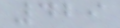429
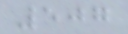507
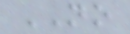NO
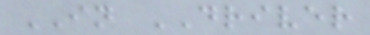IN DRIVER
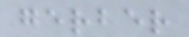gerber
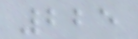225
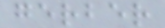gerber
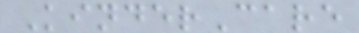KinderCare
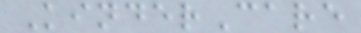KinderCare
